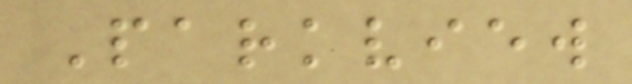Parkview
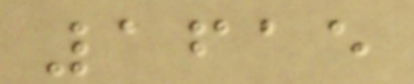1615
